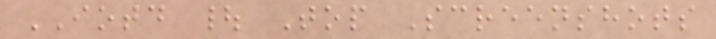IOTD | Top Screenshots
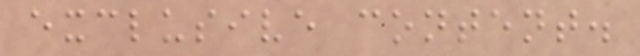exclusive content.
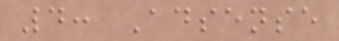4: Adsense
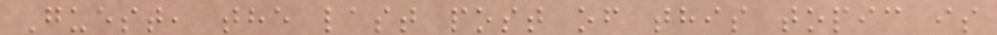Guest, the last post of this topic is
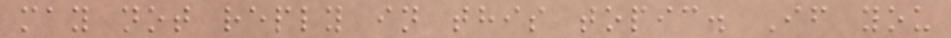may not reply in this topic. If you
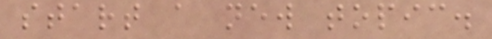start a new topic.
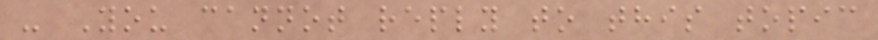- You cannot reply to this topic
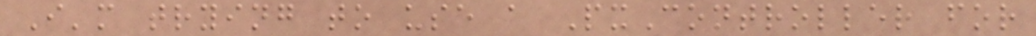I'm trying to use a PxController for
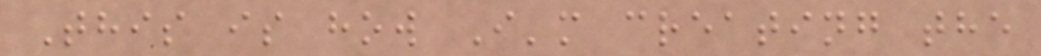This is how I'm creating the
